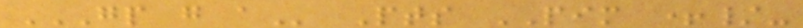GP G A Pts PIM +/-
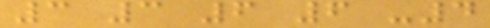3 3 6 6 -4
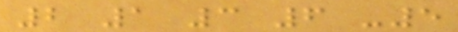2 1 3 6 -5
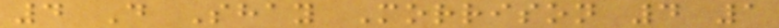4 D Shay Morrison 4 1
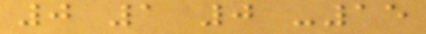0 1 0 -15
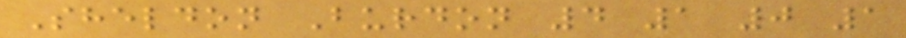Sheldon Burdon 4 1 0 1
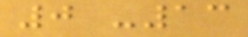0 -13
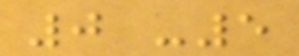0 -5
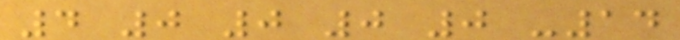4 0 0 0 0 -14
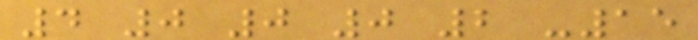4 0 0 0 2 -15
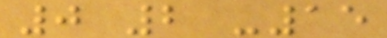0 2 -15
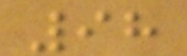98
